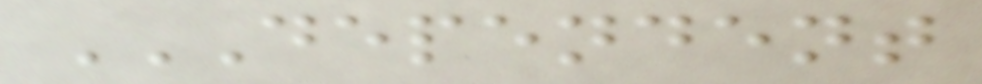DEPENDENT
